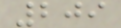209
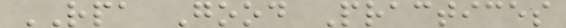RPA Good Practices
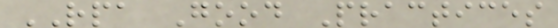RPA Good Practices
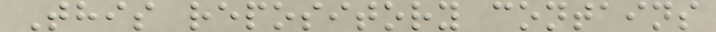This repository contains
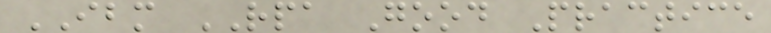IBM RPA Good Practice
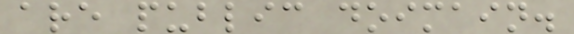are public doimain.
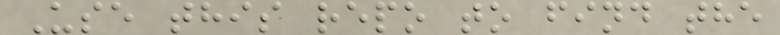Use this repo to find the
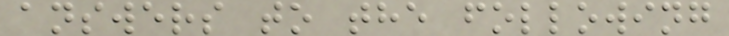answers to the following
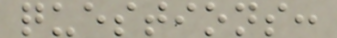questions:
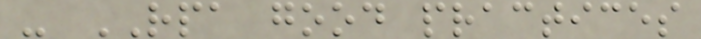- RPA good practices
